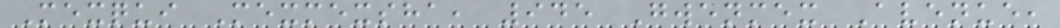Mexqui Mexmexsha, 945 Gwenmex Avenue,
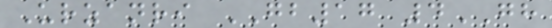Urzanri GB17 4GH
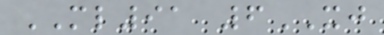ML91 6XJ
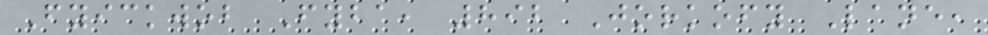Fyickwob Fyba, 892 Jorkofy Lane,
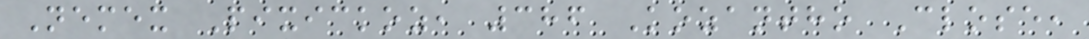Nemex Pixickoz, 386 Kozantho Close,
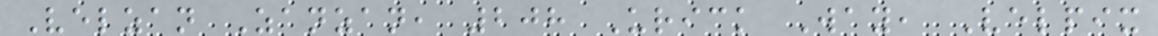Velzan Zanzan, 208 Urick Way, Velpix
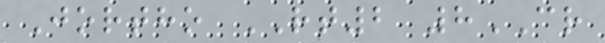Jortho RT2 8CR
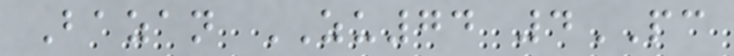Bazan ZU74 4PC
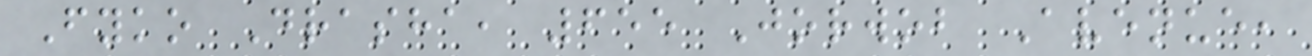Fyko Drasha, 655 Jorwob Avenue,
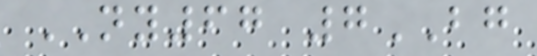NY67 7BG
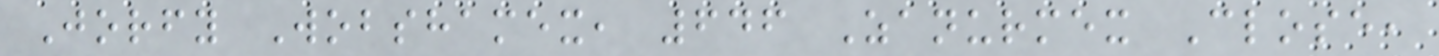Jorfy Wobshamex, 646 Zanurmex Close,
